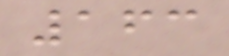163
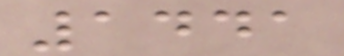1441
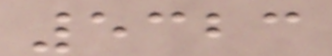5323
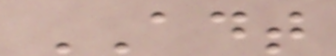ADT
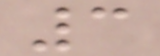3
